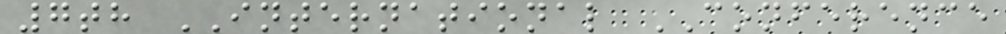7th INTERNATIONAL CONFERENCE
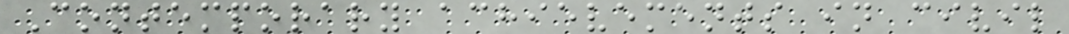Contemporary achievements in civil
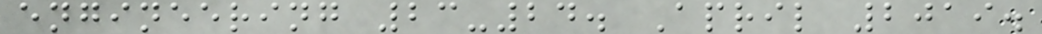engineering 23-24. April 2019.
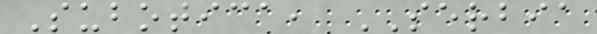Subotica, SERBIA
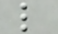l
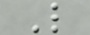L
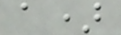a)
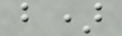b)
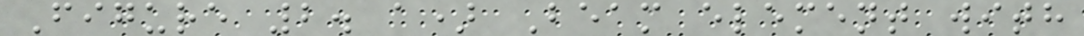Figure 2. a) Beam element with
